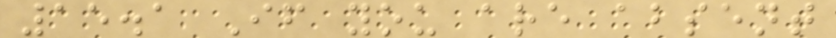15.1 If you are absent
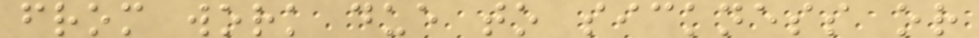from work due to sickness or
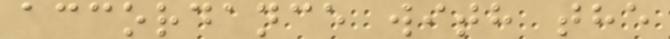accordance with the
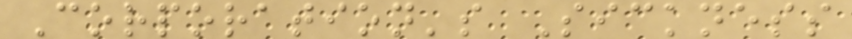Corporation's Sickness
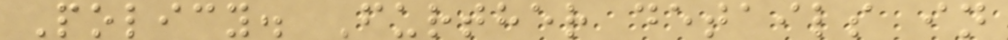Policy. Further details in
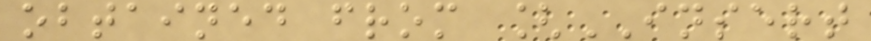obtained from [INSERT
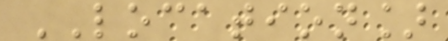LOCATION]
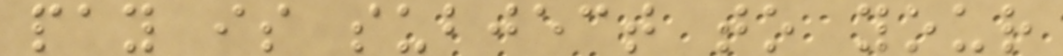pay is subject to your
